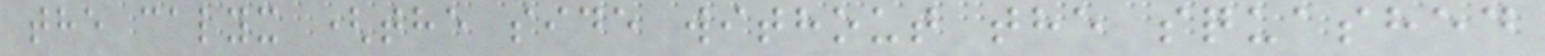the calyx (the side without the squashed
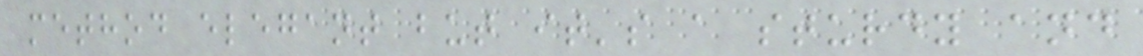method elegant but it's a sturdy and
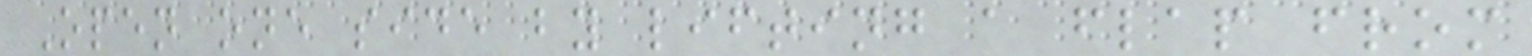Open one side by lifting a flap from
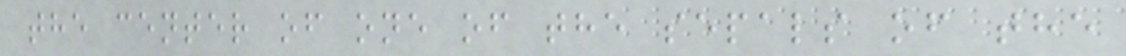the center of one of the sepals of the
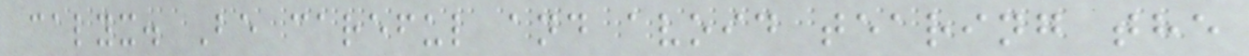calyx. Be careful and avoid tearing the
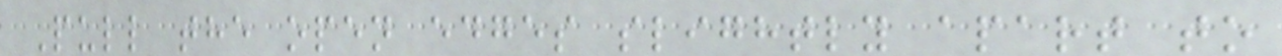Pull the open edges slightly apart to
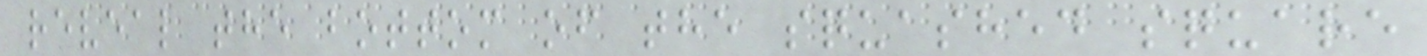reveal the bottom of the squashed square
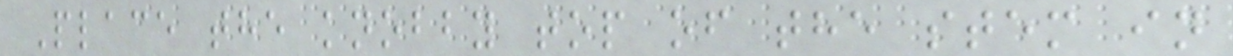Place the knobby top of the stem in
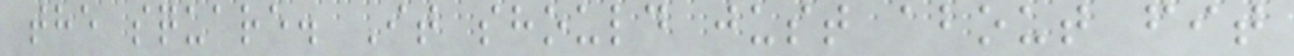the square. It should just about fit
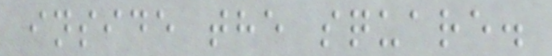inside the square.
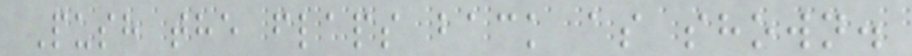Push the flaps back as shown.
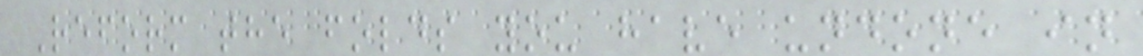Reform the folds you have undone in
